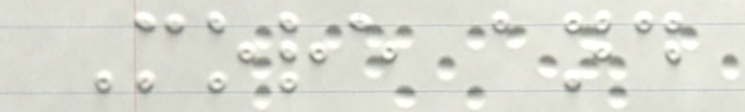More and
